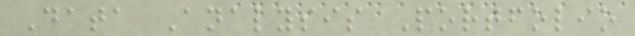Data Analysis Portfolio
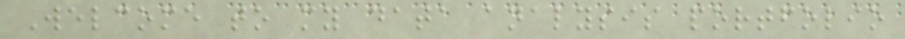Welcome to my data analysis portfolio
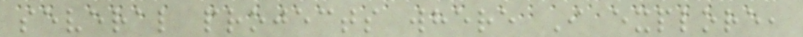several projects where I explore,
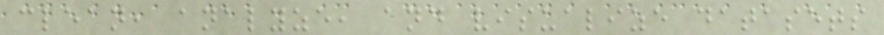clean, analyze, and visualize datasets
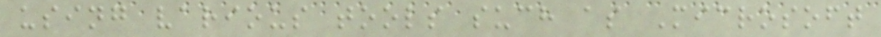using various tools such as Microsoft
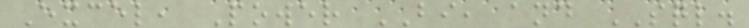Excel, Power BI, and SQL.
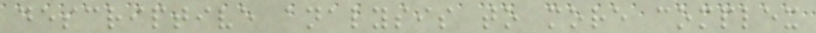descriptive analysis to more complex
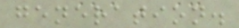generation.
